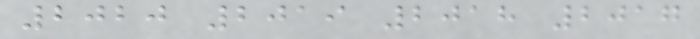2020 2019 2018 2017
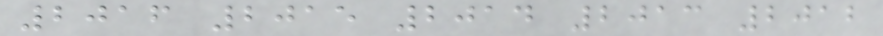2016 2015 2014 2013 2012
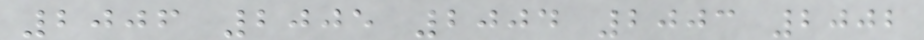2006 2005 2004 2003 2002
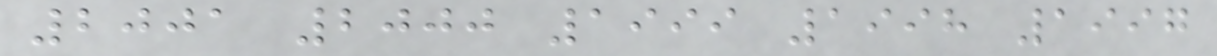2001 2000 1999 1998 1997
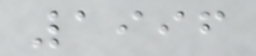1996
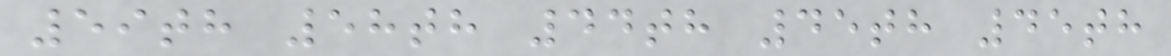59th 58th 44th 45th 45th
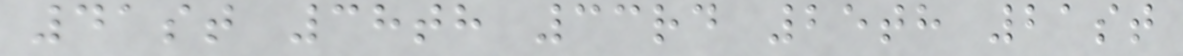41st 38th 33rd 25th 21st
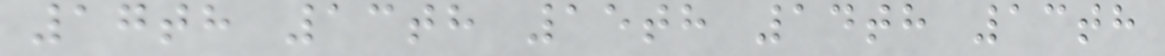17th 13th 15th 14th 13th
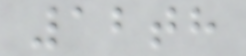12th
